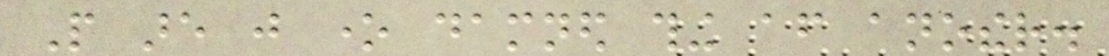People are just one damned thing after another.
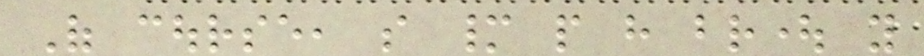Of course, so many people have brought you
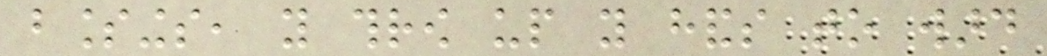blessings, you throw up you hands to ward
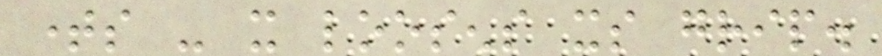times - it loosens its grip.
